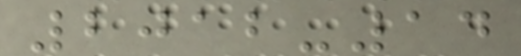2012-14
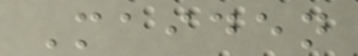Maiden
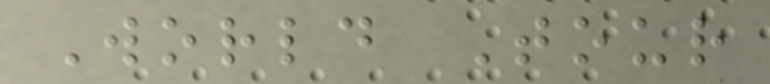World Tour
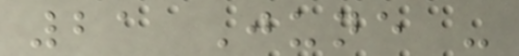21 June -
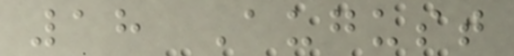18 August
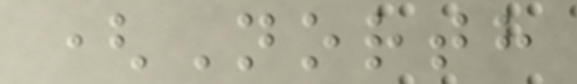(North
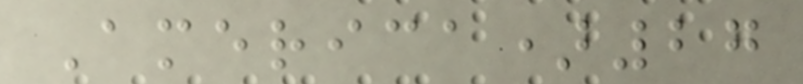America)27
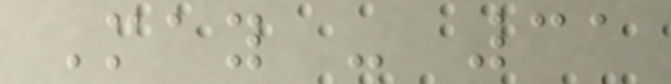May - 31
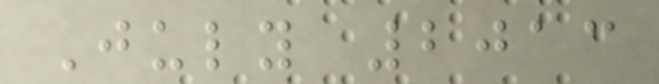July 2013
